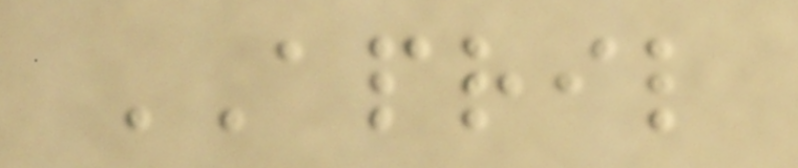APRIL
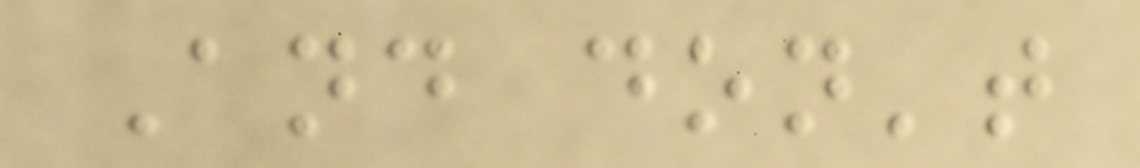And don't
